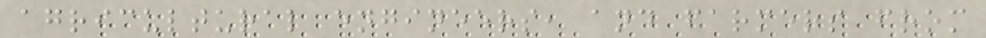agricultural engineers, and farmers from
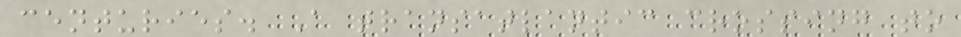centuries. A transatlantic crossing to
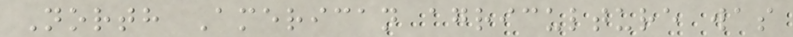North American agriculture was
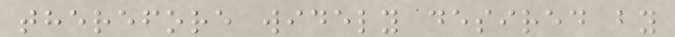therefore widely desired by
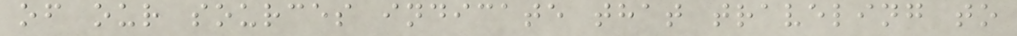of our sources indicate that traveling to
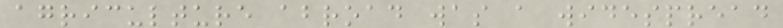agriculture abroad was a widespread
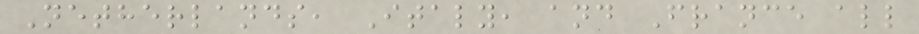Netherlands, Italy, and France all
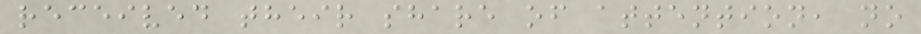received their share of attention, no
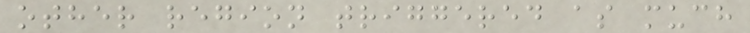other region triggered as much
